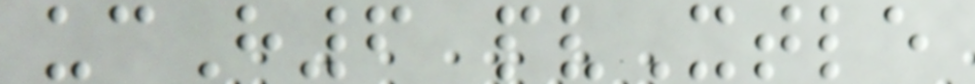ucH6 pvXtle
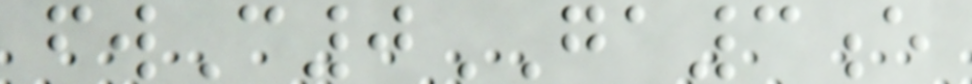fwC0GA3e
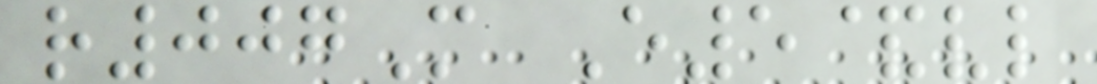r007M E5&vl
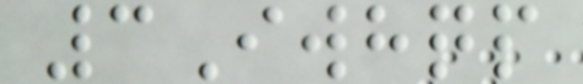3Iwhqp
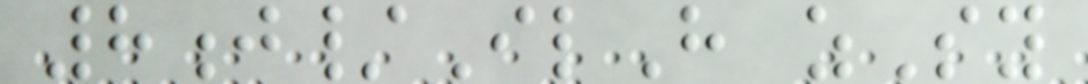8j/IlH zSy
